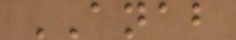ANAB
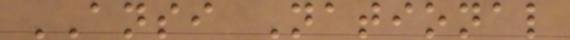ANSI National
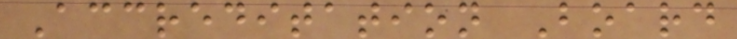Accreditation Board
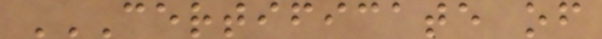CERTIFICATE OF
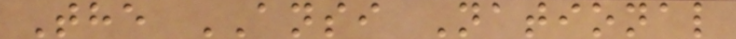The ANSI National
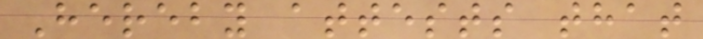Hereby attests that
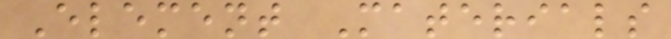Element Materials
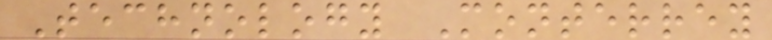Technology Monterrey
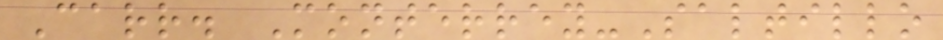Carr. Monterrey-Saltillo
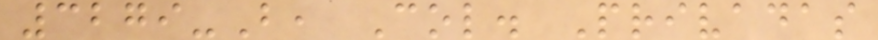3279-B, Col. Privadas
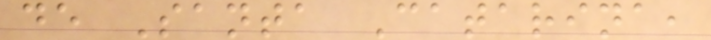de Santa Catarina,
